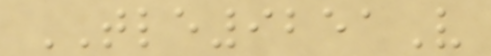TLE9251V
